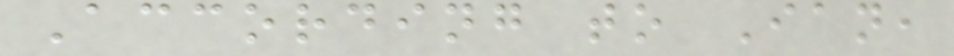According to Ian,
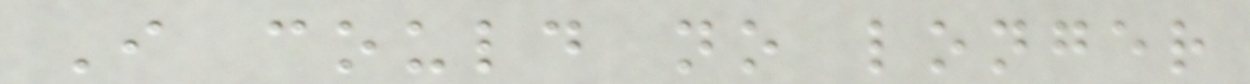I could no longer
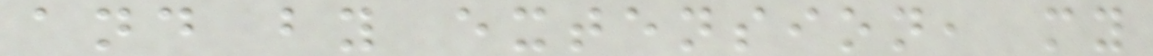and by extension, my
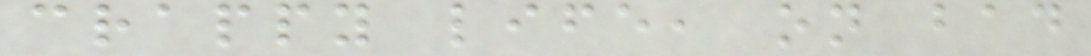crappy life, on bad
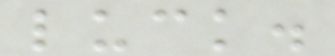luck.
